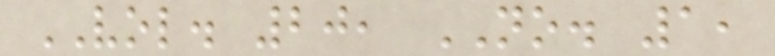VOL. 20, NO. 1,
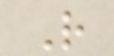R
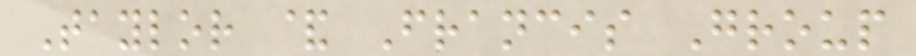Taylor & Francis Group
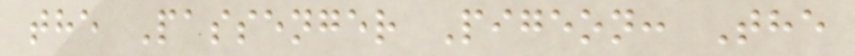the Passenger Pigeon: The
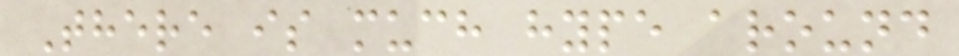There is much hype around
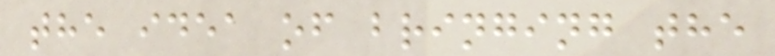the idea of bringing the
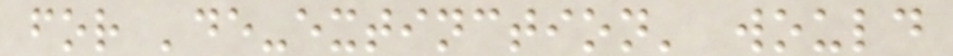for 'de-extinction' would
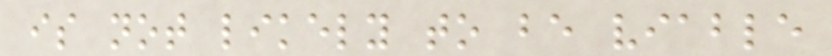is not likely to be viable
